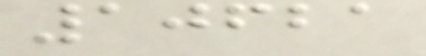10621
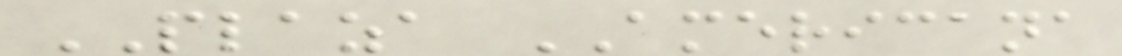PLAZA AMERICANA
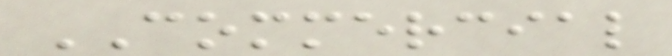COMMERCIAL
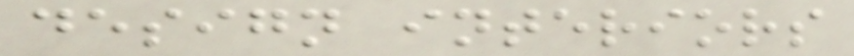design interiors
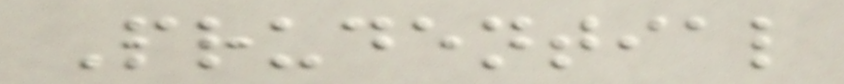Prudential
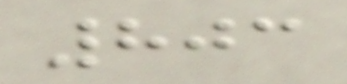803
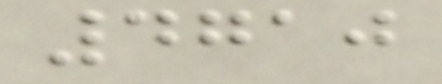4710
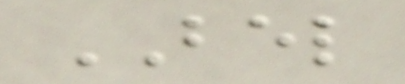BEL
